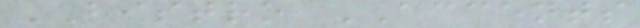BISTRO ACCENTS
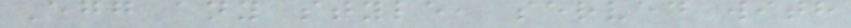Egg any style, served with
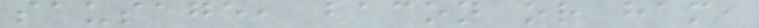sausage, bacon or ham,
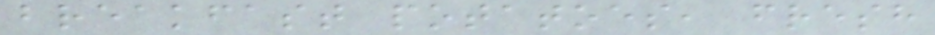breakfast potatoes, fresh
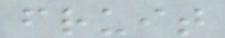fruit
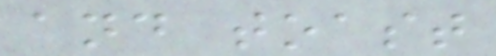and toast
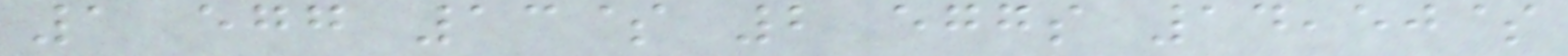1 egg 13$ 2 eggs 14,50$
